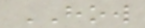HOW
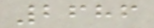2686
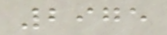2975
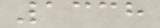1338
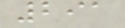291
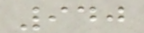940
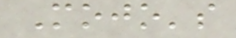Mojo's
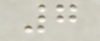7
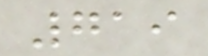719
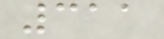311
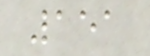151
